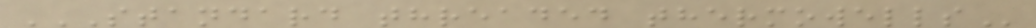STANDARD THREADED THERMOWELLS
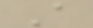A
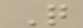Q
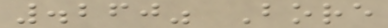.260" Bore
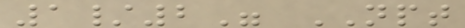1/2" NPT
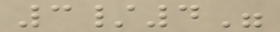3/4"
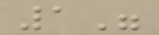1"
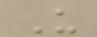U
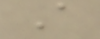A
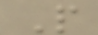P
